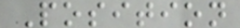Position
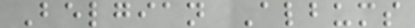Belgian Albums
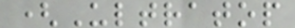(Ultratop
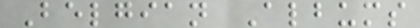Belgian Albums
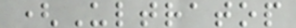(Ultratop
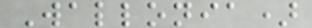Wallonia)
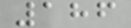186
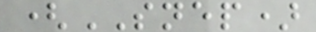(SNEP)
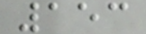153
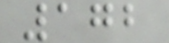172
